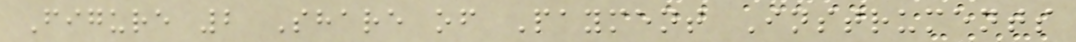Figure 2 Share of Payment Instruments
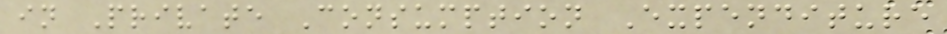in Private Consumption Expenditure
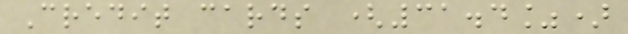Credit cards (31.4%)
